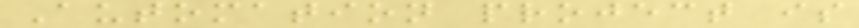Automation project is
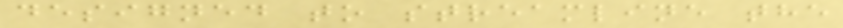designed to streamline the
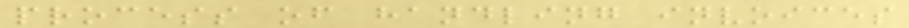process of handling invoices
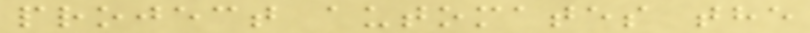project automates the
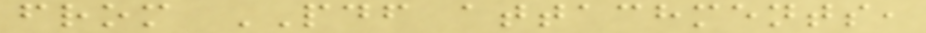from PDF attachments,
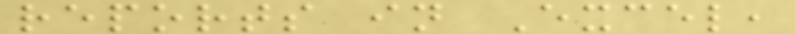reports in Excel,
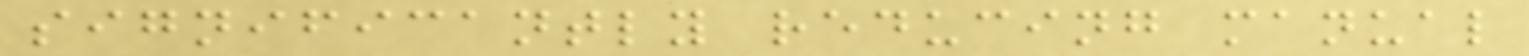significantly reducing manual
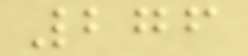276
